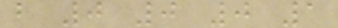b 0 0 0 1
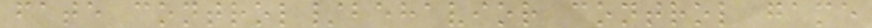fate control/behavior control game
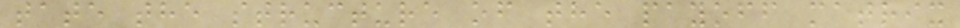tate the structure of the payoff matrix
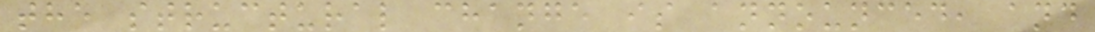the structural change is announced, and
